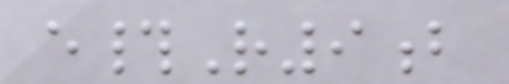e#R9b
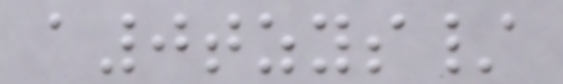a0tzys/
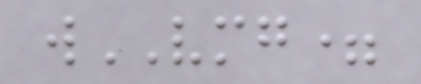wVMG=
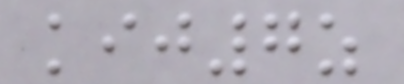kij7z
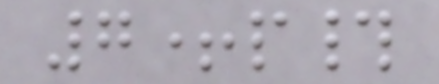7+p#
